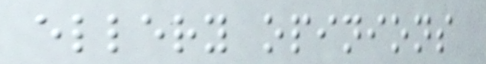ellery opinions
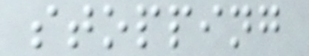stopping
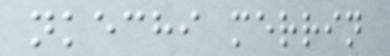nkechi merrin
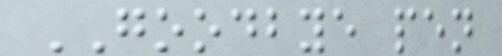GOODBYE pen
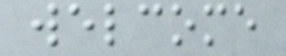welcome
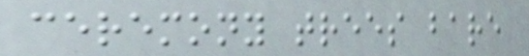ceremony trees bare
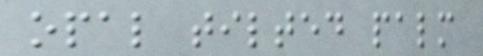opal tilted palm
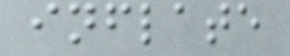inflate
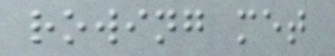rowing met
